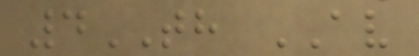4TH AV
